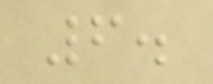6.
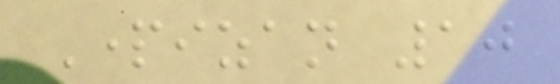Partizan 10
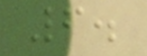6.
